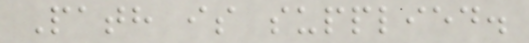Path is supplied.
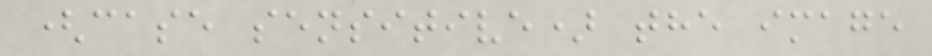(case sensitive) the image
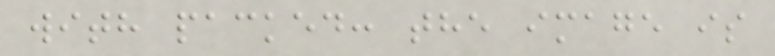with packed: the image is
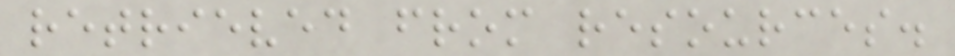retrieved from resources.
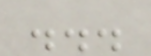...
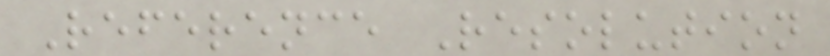Reference Resolution
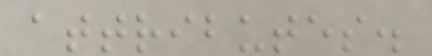attributes.
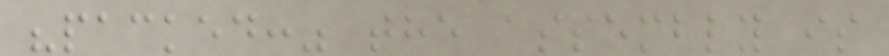"packed:" the assembly is
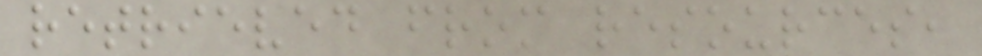retrieved from resources,
